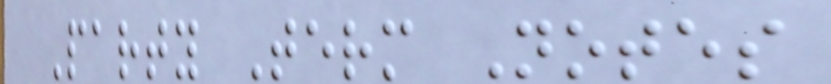Party Term Notes
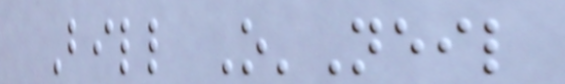Bill O'Neil
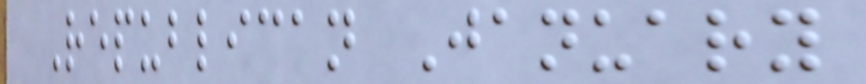Republican January
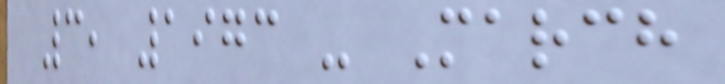3, 1973 - March
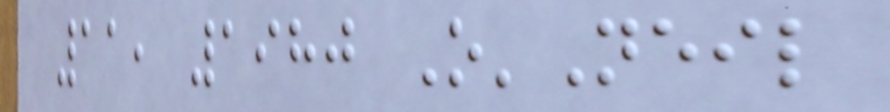11, 1980 O'Neil
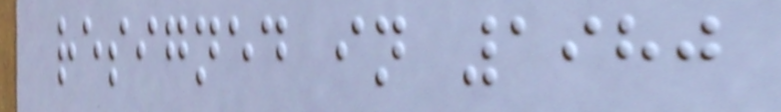resigned in 1980
